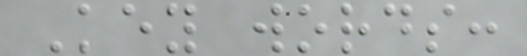Key words:
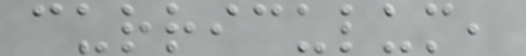curriculum,
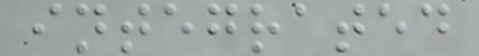integrated
